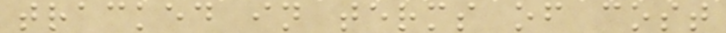tracked in terms of cost
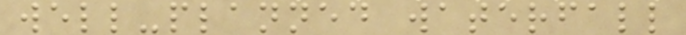well-planned waterfall
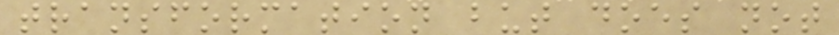transformation but does not
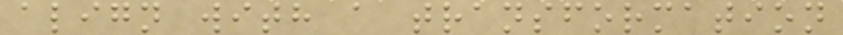align with a transformation
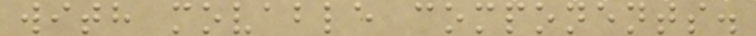with movable components.
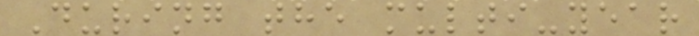During the multi-year
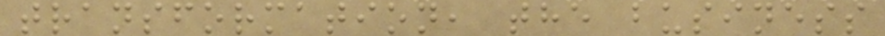transformation, the business
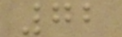72
